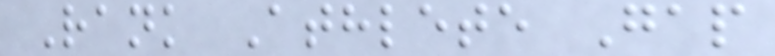Rank Athlete Gap
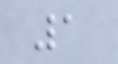1
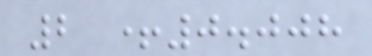2 +0.008
